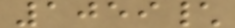1059\
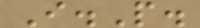I.P.
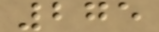275
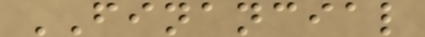FINANCIAL
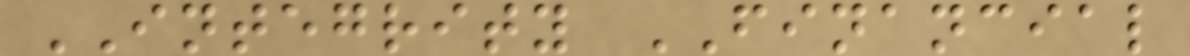INTEGRITY FINANCIAL
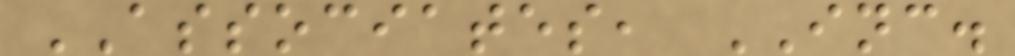ASSOCIATES, INC.
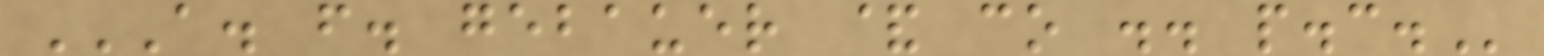A. F. GEBAUER & CO .. P.C.
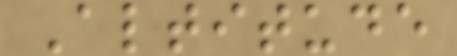Altitude
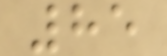85
